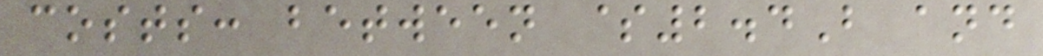costs: between $2.4B and
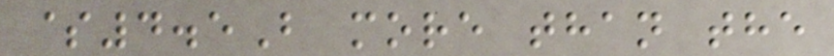$4.5B more than the
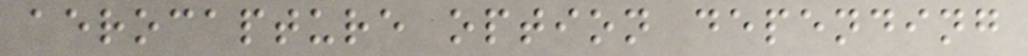aerocapture option depending
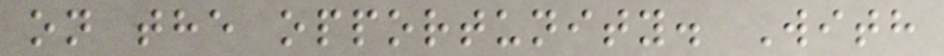on the opportunity. With
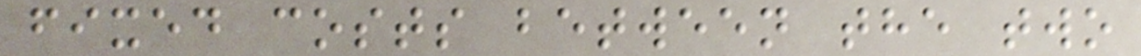fixed costs between the two
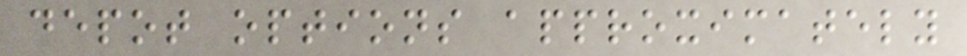depot options approximately
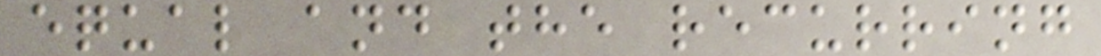equal and the recurring
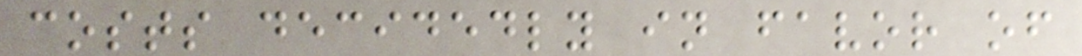costs decidedly in favor of
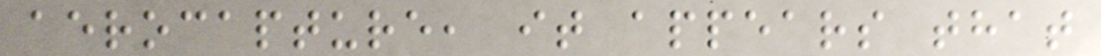aerocapture, it appears that
